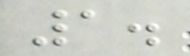1.
